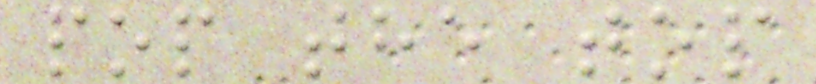pop the top
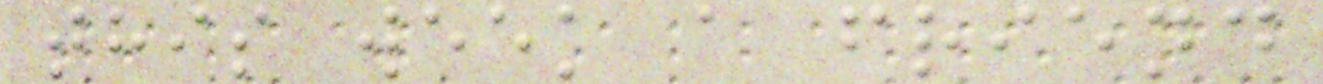this week a friend
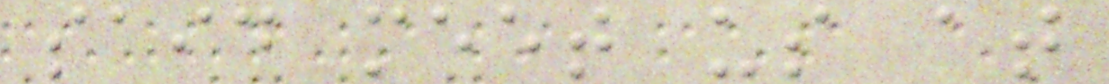said meet us at
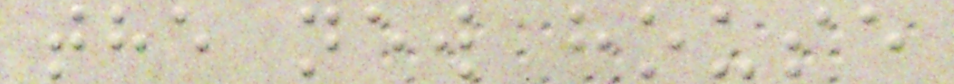the new house
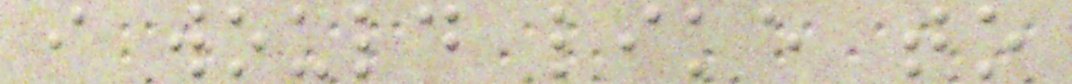i would like to
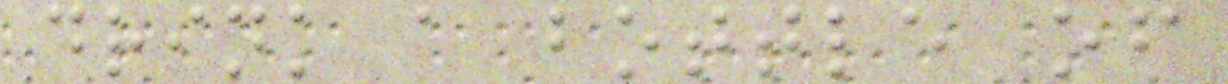drink a bottle of
